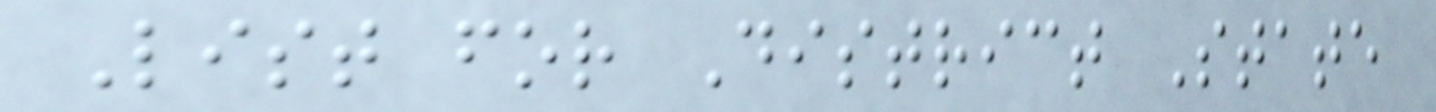List for District State
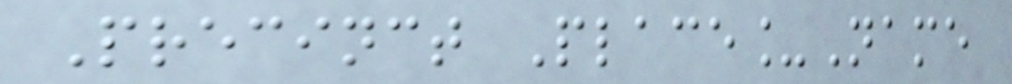Precinct Place_Name
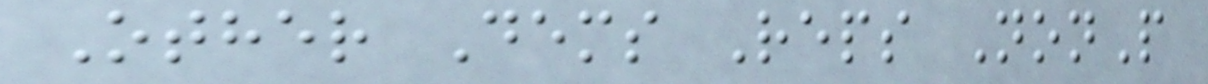Other Dems Reps NonP
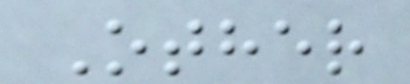Other
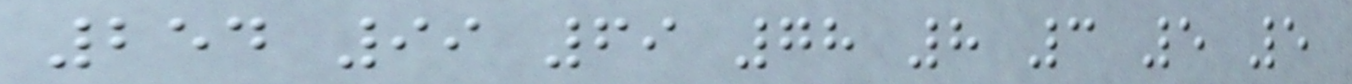254 99 69 78 8 3 5 5
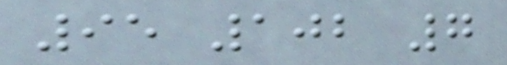95 102 7
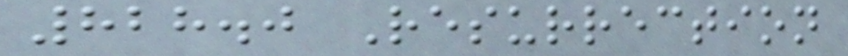828.0 Resurrection
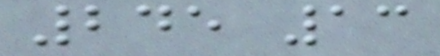245 13
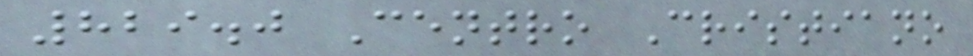829.0 Centro Cristiano
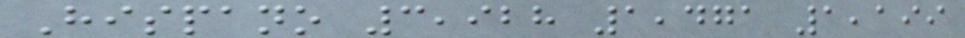Hispano 3,928 1,471 1,199
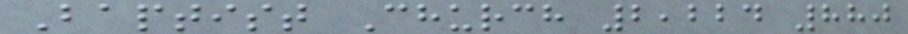Baptist Church 2,224 880
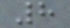8
